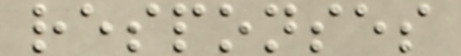responses
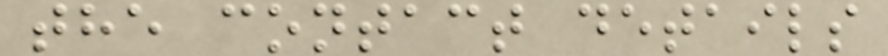the contact details
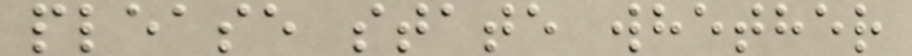please state whether
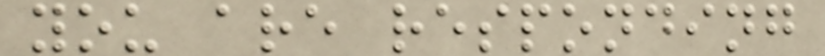you are responding
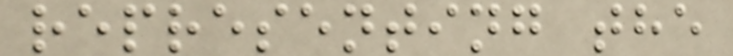representing the
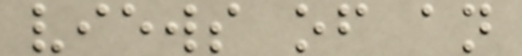views of an
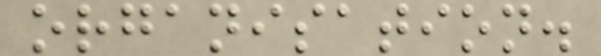organisation.
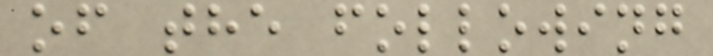of the following
